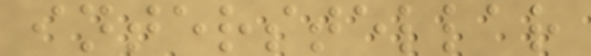interstellar
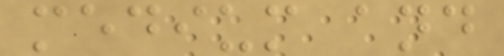medium and
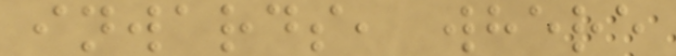inwards, where
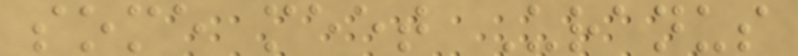some meet Uranus
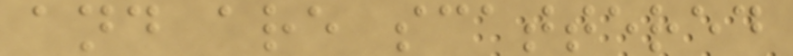and are scattered
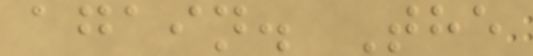again. The
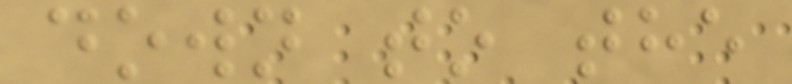down to the
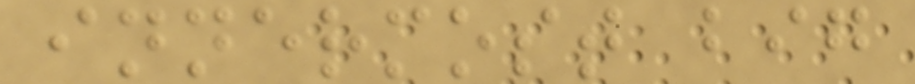innermost big
